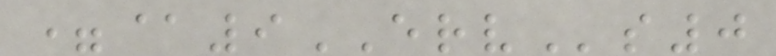=@9ERVs0
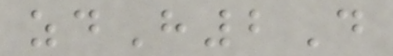zdH2D
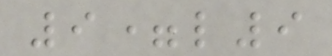9=l9
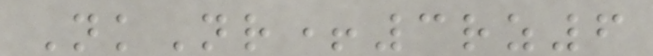NkNr+3rz6
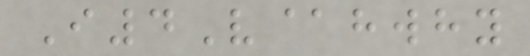I4V@hwhy
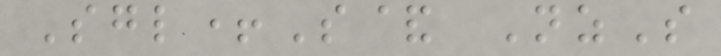Sgl+S& NzS
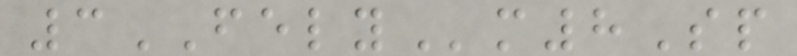3FELYm8Sp
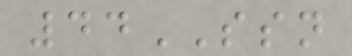44SSN
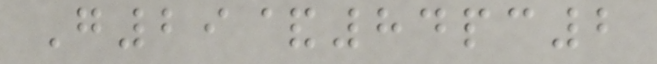G29&84pc2
